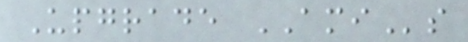Upgrade AMIs
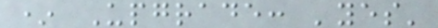* Upgrade: 'yes'
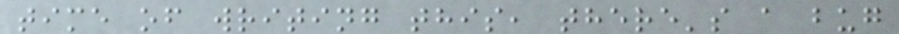time of writing this, there's a bug
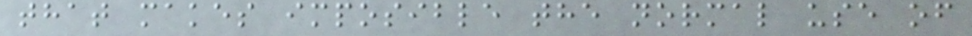that makes imposible the normal use of
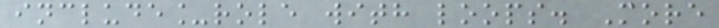include_role with loops. More
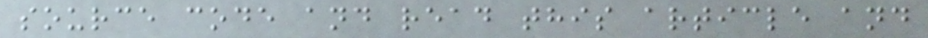source code and read this article and
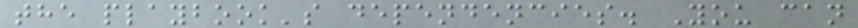the playbook's dependencies. You can
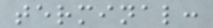terminal:
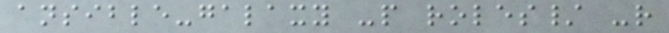ansible-galaxy -p roles/ -r
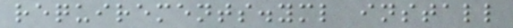requirements.yml install
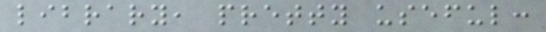library, pretty useful:
